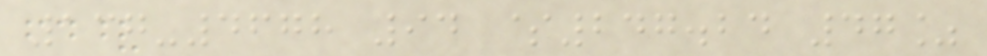137-4678 94 $247.24 47%
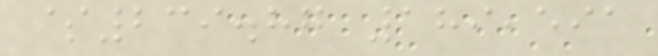$239.87 189,591
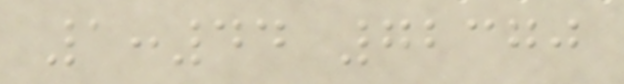1:44 72370
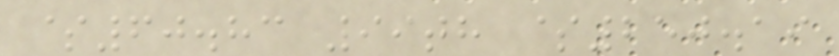$60.83 99th $250.19
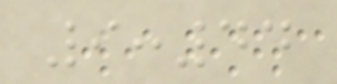9:44
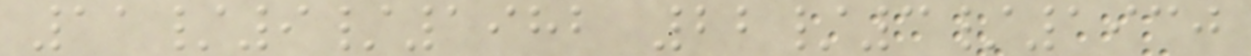11/9/1982 22/3/1930
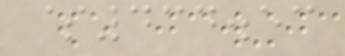$434.53
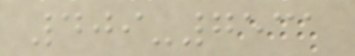409-7531
